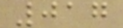017
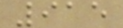915
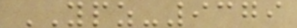YPZ-9379
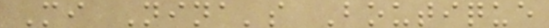Mi Nina's Boutique
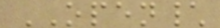OPEN\
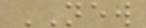NEW
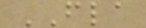FLA
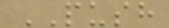PUSH
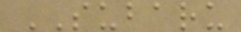SUBARU
